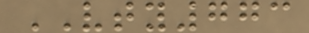VTY773
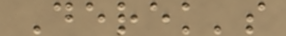Derek's
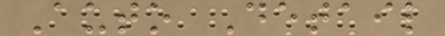Auto Detail
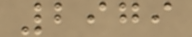2979
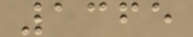1365
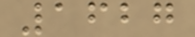1627
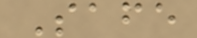Safe
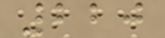220
